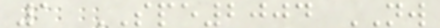1 SPE2004 NW
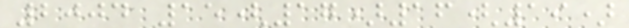2004 15(17)16(19)
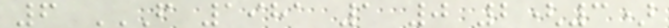6 F 1981 1 0 2(3)
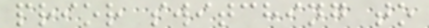prior switching to
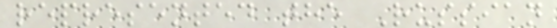represented the Russian
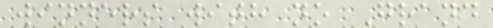winners with no Grand
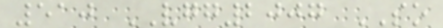510 VGG2007 SO
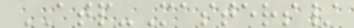ATP-Masters/
